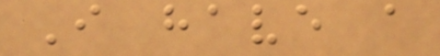I have a
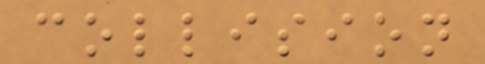collision
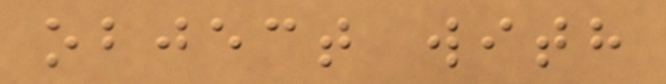object with
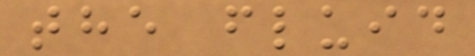the fluid
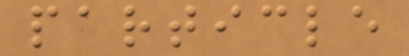particle
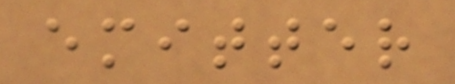emitter
